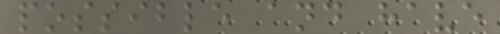possible and have
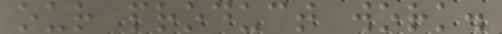our product work.
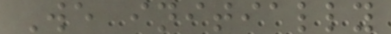We initially
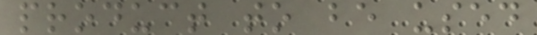product to be used
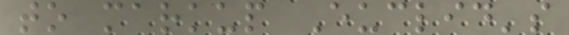to markup Euclid's
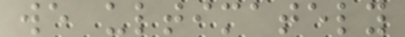we ultimately
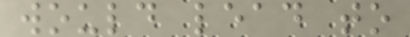would lead to
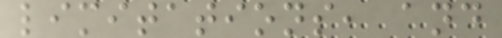limitations, and
